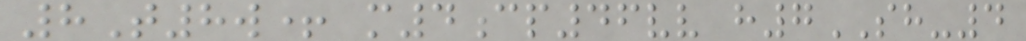8T8w+ m4cp46vv h7SH-4
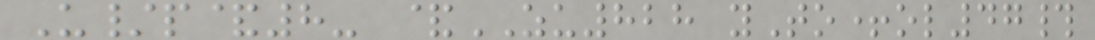U/p&8- &ZU828 yTo+ol47#
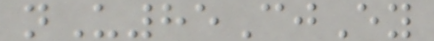nU85CjEy
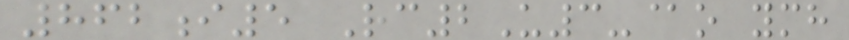862i5 Rc2U3-@o ymh
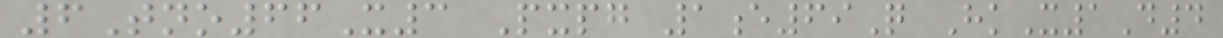6Tno66X3 Pxpg 1e69Q HkX1D4
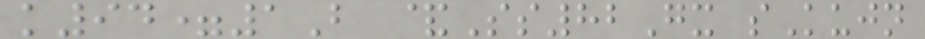k94=1B &Ss82Gx sKujn
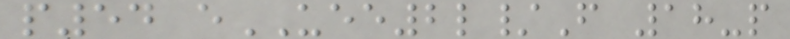p54 eUEE2l/F 18-p
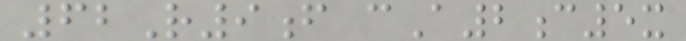62R9f cA2c5x
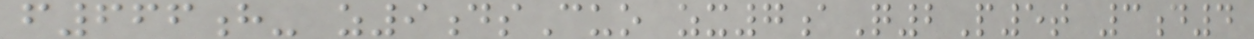f666h- z9dsCuo zx7aQ2P5t 3d4
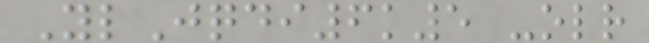YlJqdi6k5 -olr
